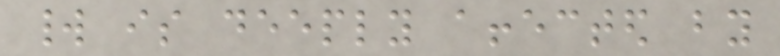world is deeply affected by
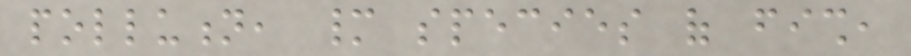pollution, many species of fish,
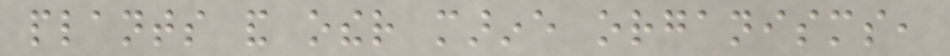plants and other marine organisms,
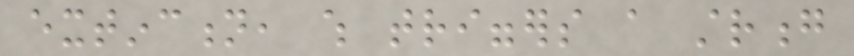extinction, which triggers a strong
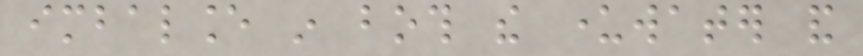imbalance in both the underwater and
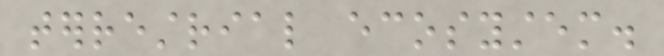terrestrial ecosystem.
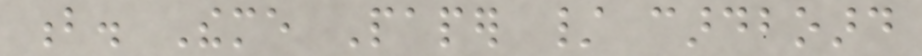b. Theme Paper / cardboard
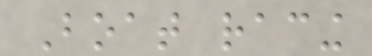Boat racing
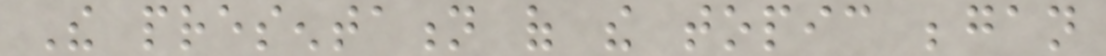The presentation of the topic began
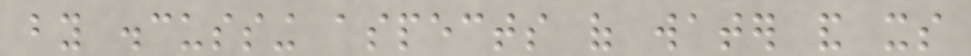by discussing aspects of water and its
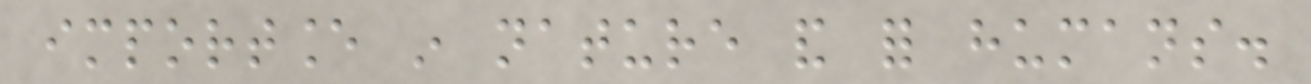importance in nature and for humans.
